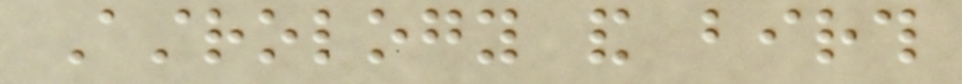Astrology and birth
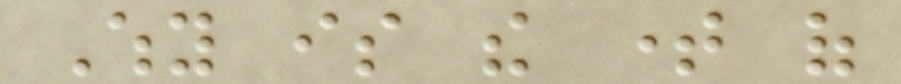Why is the time of
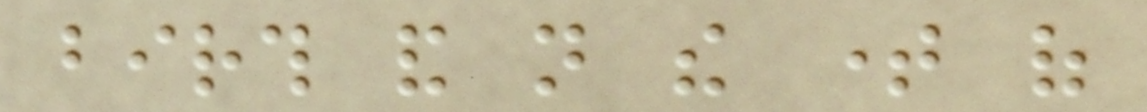birth and not the time of
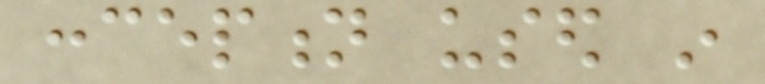conception used in
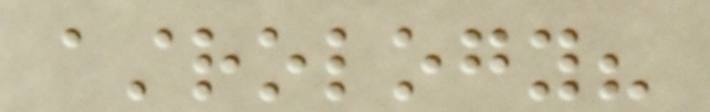astrology?
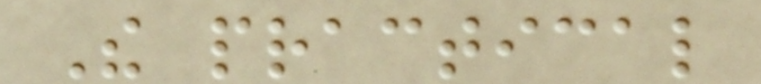The practical
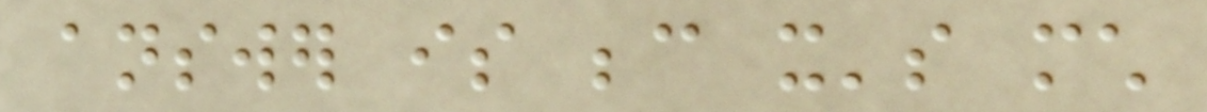answer is because it's much
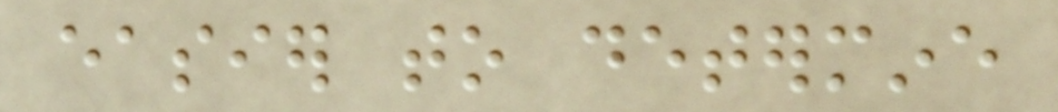easier to determine
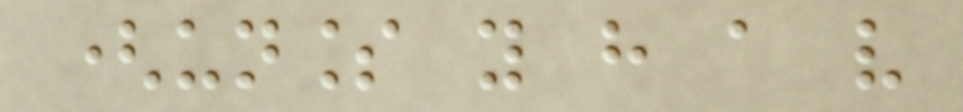(unless you have a very
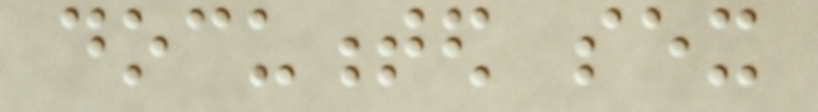documented sex
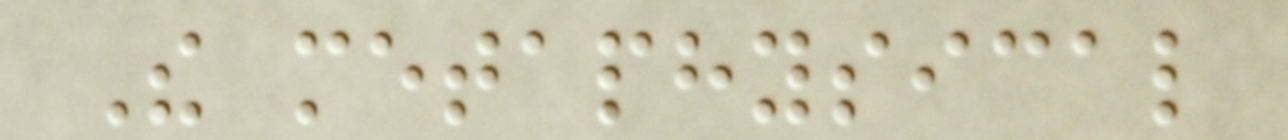The metaphysical
